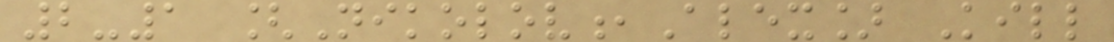2-1 [Nikolov,Alex] Kill
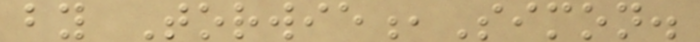by Torwie,Simon.
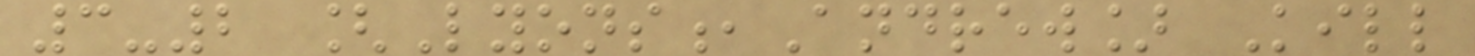3-2 [Lyons,Andrew] Kill
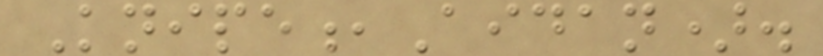Knipe,Aidan).
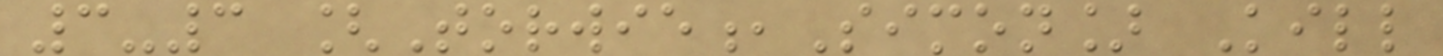3-3 [Torwie,Simon] Kill
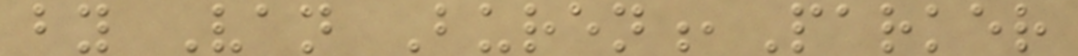by Van Buren,Parker
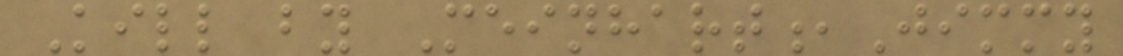Kill by Meinhart,Jimmy
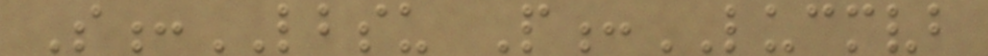S:LBSU P:LUCMVB
